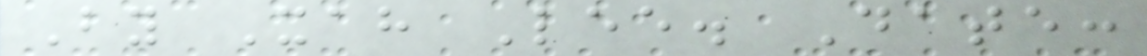By Xah Lee. Date:
